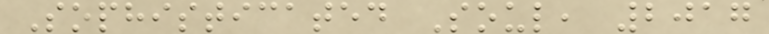Sophisticated Soul, 2017
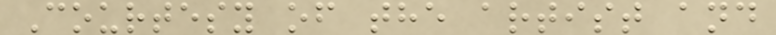Courtesy of the artist and
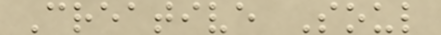Creative Soul
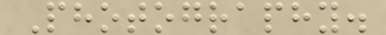Photography.
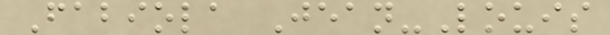Fabiola Jean-Louis
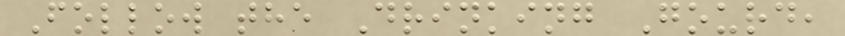Follow the Drinking Gourd,
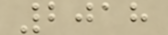2018
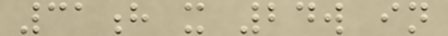31h x 24w in
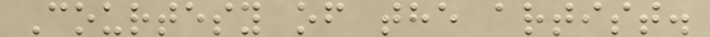Courtesy of the artist.
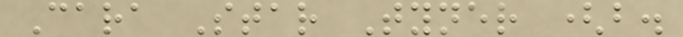Cara Star Tyner (b.
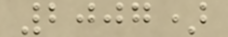2007)
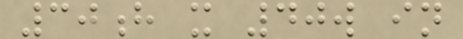30h x 40w in
